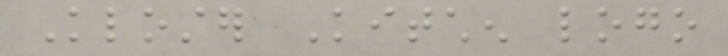Kloster Kitchen logo
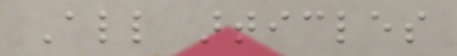All articles
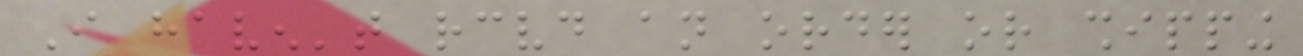I haven't received an order or shipping
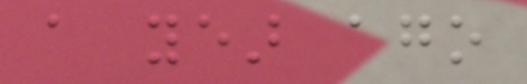a year ago
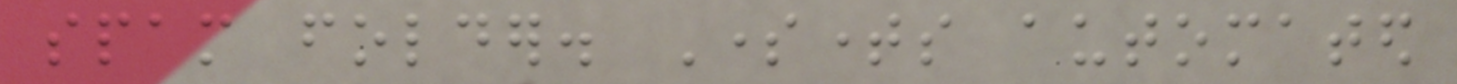spam folder. Sometimes automated
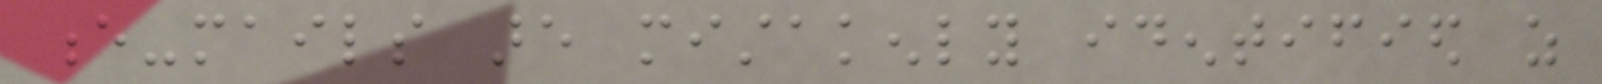e-mails are mistakenly identified as
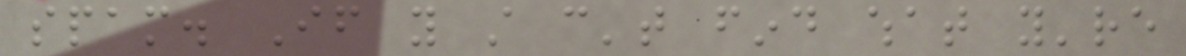spam. If you still can't find what you're
